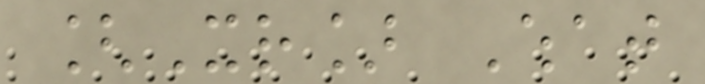[Xr] What
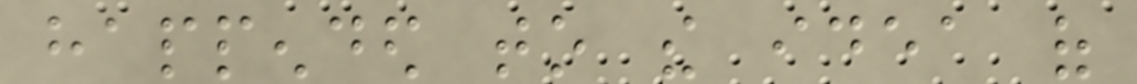happended to the idea of
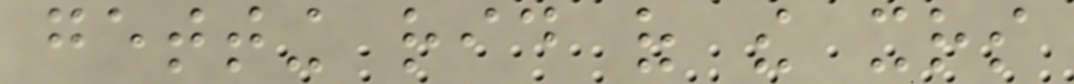getting rid of the xrs
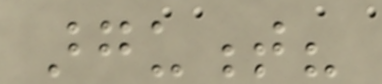argument?
